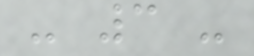- 3 -
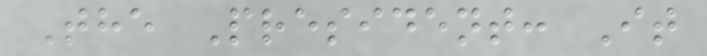The President: It
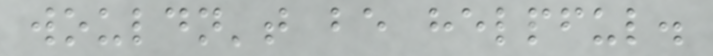wouldn't be helpful.
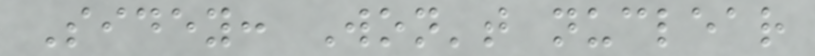Sidey: Won't nuclear
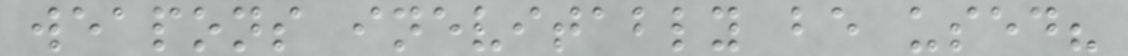weapons inevitably be used?
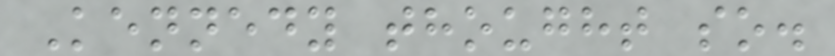Kennedy thought so.
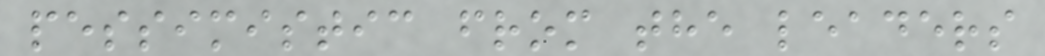pessimistic from the leaders
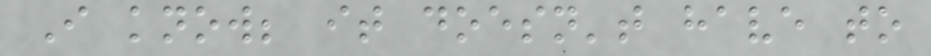I know; it doesn't have to
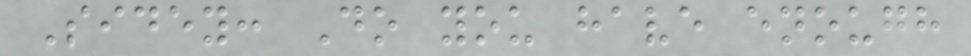Sidey: Do you have enough
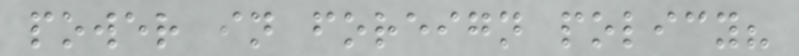power in foreign policy?
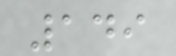149
